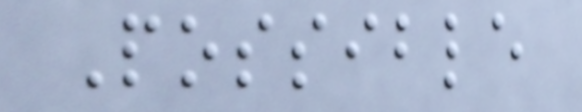Possible
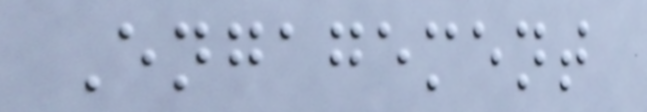Engagement
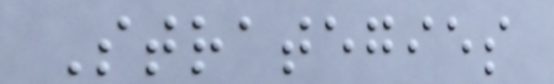Strategies
